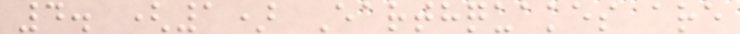4. (1) Earthquakes are
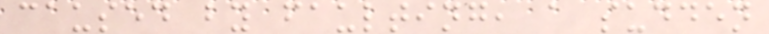caused by faulting, a sudden
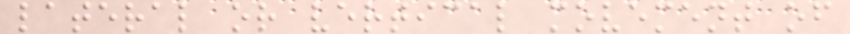lateral or vertical movement of
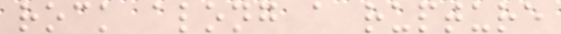rock along a rupture
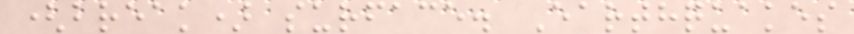(break) surface. Earthquakes
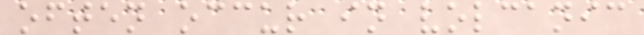often occur in volcanic
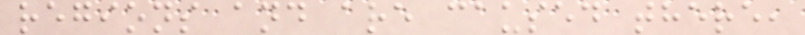regions and are caused there,
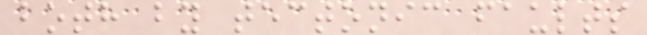both by tectonic faults
